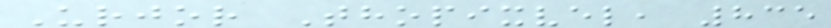Urjor Thopixvel, 835
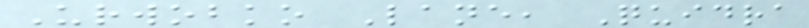Urwobko Lane, Quidra
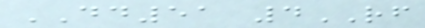DD51 4RF
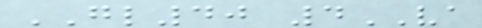GL40 4VA
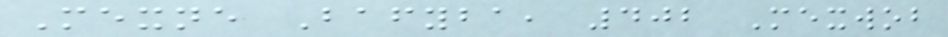Mexne Bafyba, 402 Mexwob
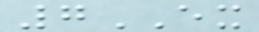7EX
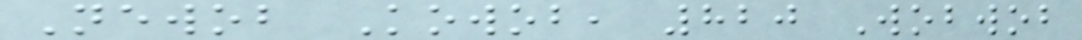Newob Kowob, 820 Wobwob
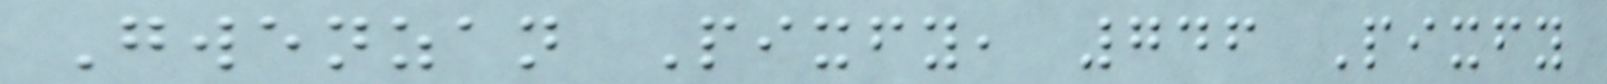Gwenzan Pixfy, 746 Pixfy
